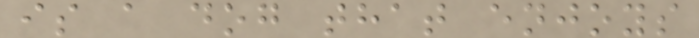is a dog that enjoys
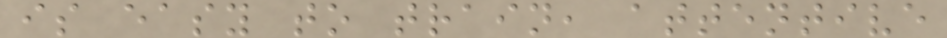is easy to train, attentive
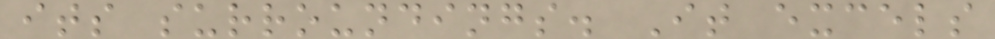its surroundings. It excels
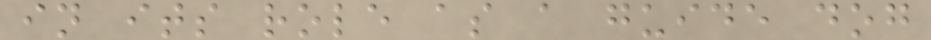in its role as a guide dog
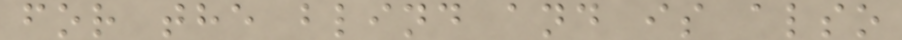for the blind and is also
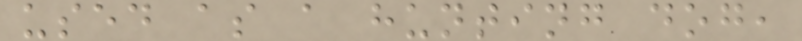used as a hunting dog,
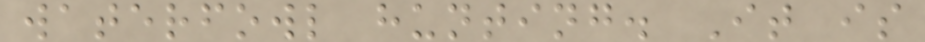waterfowl hunting. It is
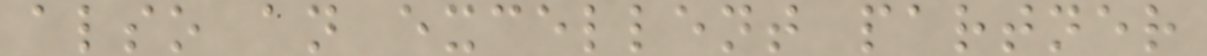also an excellent partner
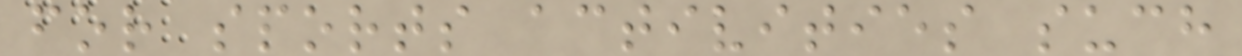for sports activities such
